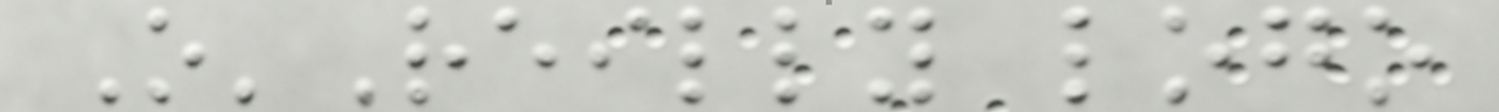O'Reilly logo
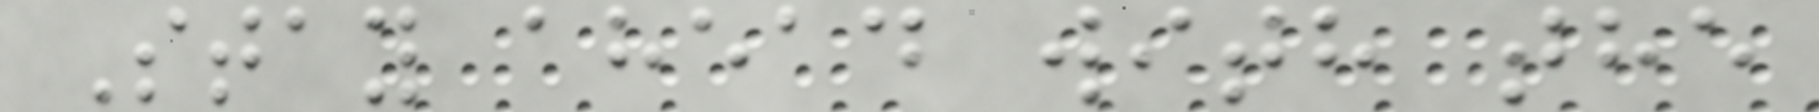Stay ahead with the
